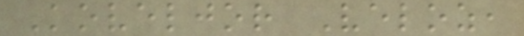Koveljor Veloz,
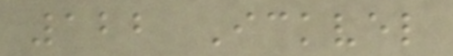122 Ickvel
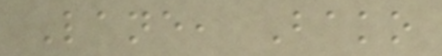Lane, Bako
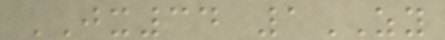JX34 1ZY
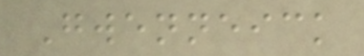Gwenneick
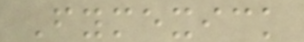Fymexick
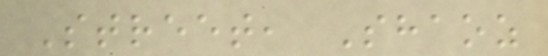Street, Shaoz
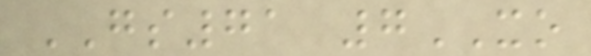GS71 7XO
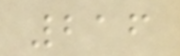216
